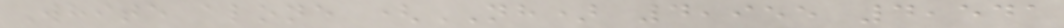White alone (NH) 4,955 4,541
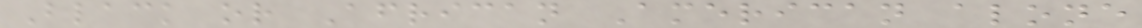Black or African American alone
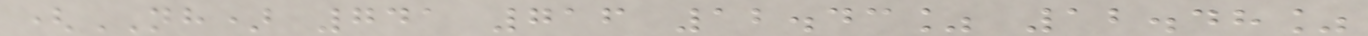(NH) 741 716 12.43% 12.48%
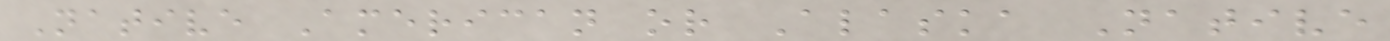Native American or Alaska Native
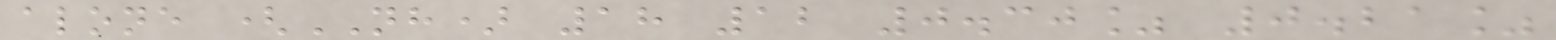alone (NH) 18 12 0.30% 0.21%
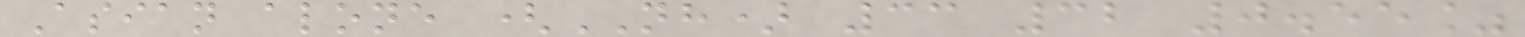Asian alone (NH) 33 32 0.55%
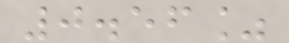0.56%
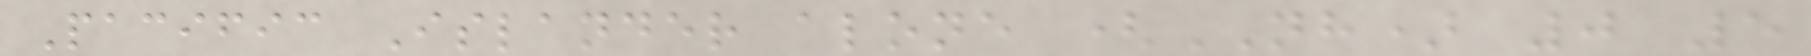Pacific Islander alone (NH) 0 5
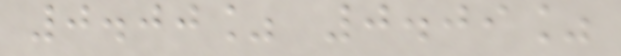0.00% 0.09%
